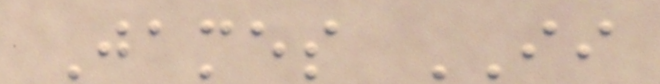James II
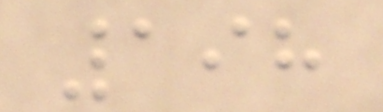198
